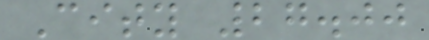City 27.00
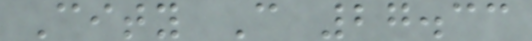City C 27.33
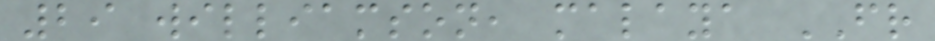29 williamson, malaya FR
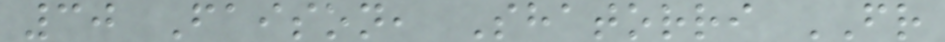30 Faison, Shatorri FR
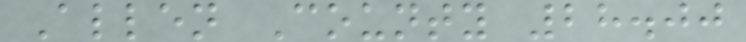Allen County 28.00
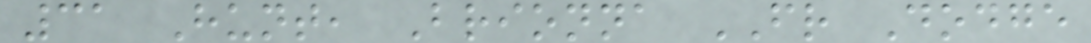31 Hunt, Brionna FR Dodge
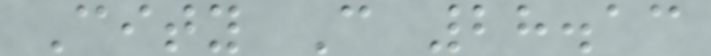City C 28.13
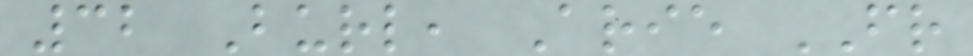32 Burl, Arie FR
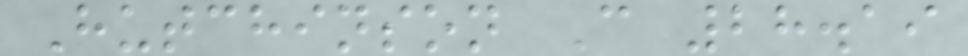Hutchinson C 28.19
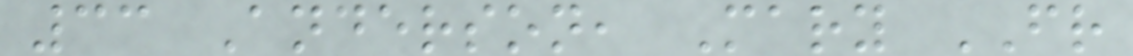33 Anderson, Mary FR
